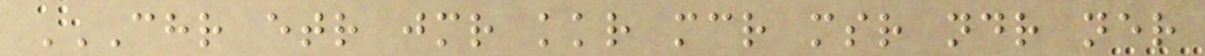CHR ETR JMR KKR MCR MSR NDR NER
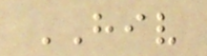HIV
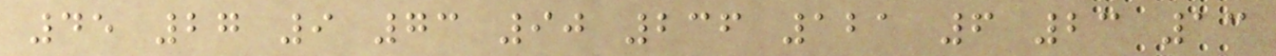45 27 9 73 90 236 121 6 23 13
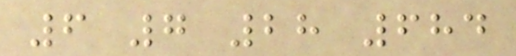6 7 28 684
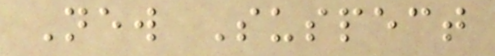New Suspect
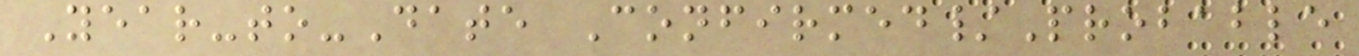Year-to-Date Confirmed/Probable
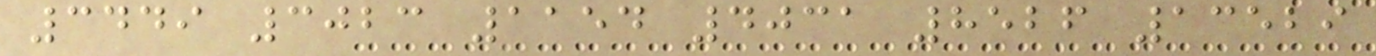3449 3023 1154 4031 8526 13529
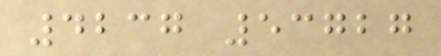4237 53727
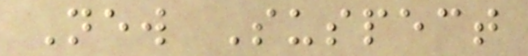New Suspect
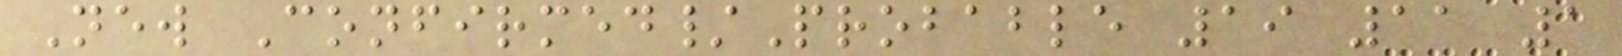New Confirmed/Probable 19 11 1
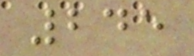245
